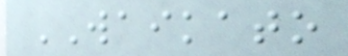WAIKATO
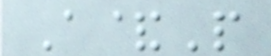A&P
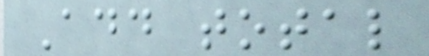Add total
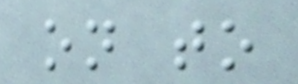on to
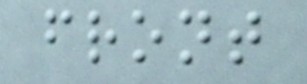front
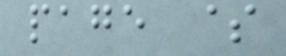page $
